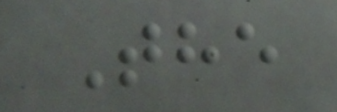The
